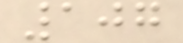107
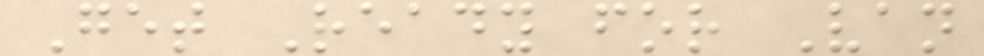Get Ready for Van
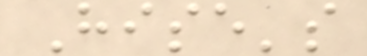Hise's
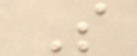S
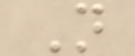N
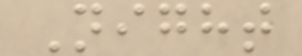Night
